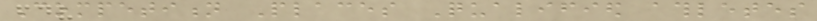Competition Places Qualified athletes
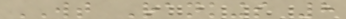WT Rankings 8
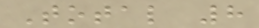Total 8
